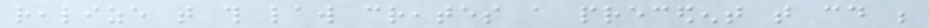realize that this law creates a precedent that could be
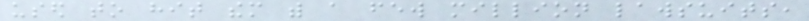used to hit them with a few million lawsuits,
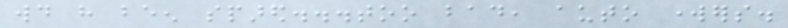would have been spared...too bad, auto workers.
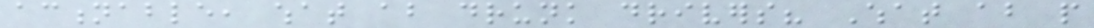actionable, what about drunk drivers? What about people
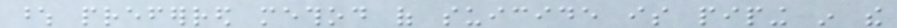whose preferred method of suicide is piping in the
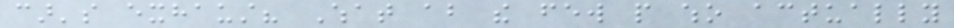car's exhaust? What about the few people who actually
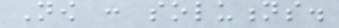Now : solutions.
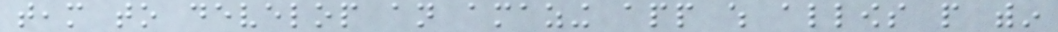team to develop an amazing app which allows people within
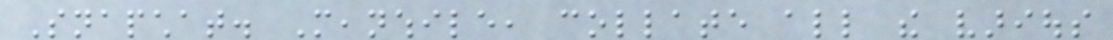Snapchat. Meanwhile, collate all the various
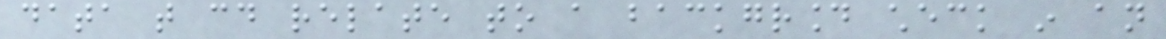data that could relate to a background check in an
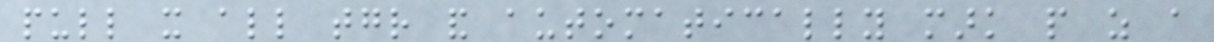pull it all together and automatically mark people as a
